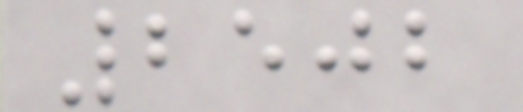2502
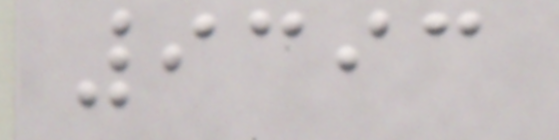9393
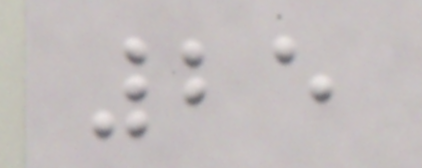25
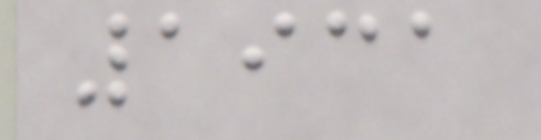1931
